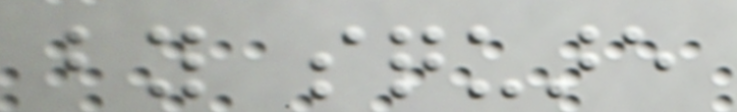by square
